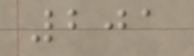201
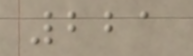221
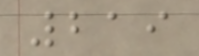219
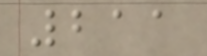211
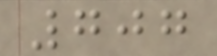707
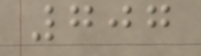707
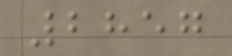2857
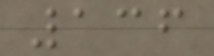136
